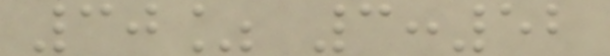30% 3:52
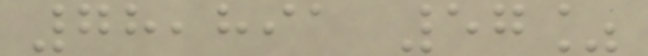78,891 57%
